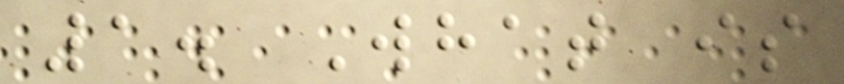1. What is
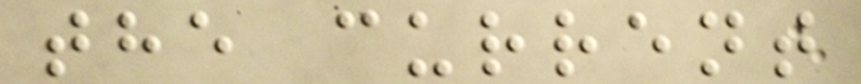the current
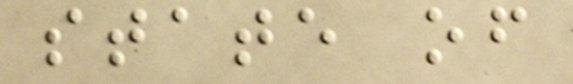state of
